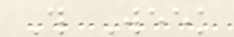This Week
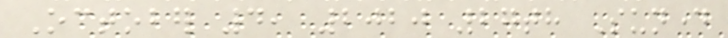October 4, 2020 27th Sunday
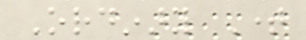Ordinary Time
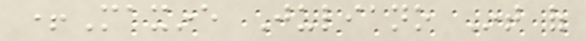+Maxine Juliano Int of
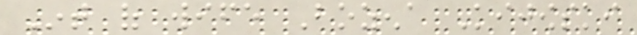Int of wife Bozena Kijowski
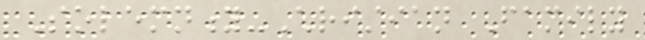Solemnity-Christian Family
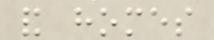and homes
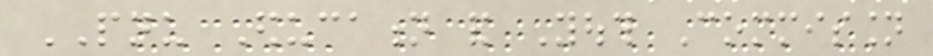PNU Education and Youth Commission
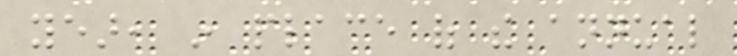year, in place of the annual
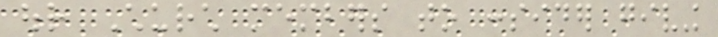our Church members to consider giving
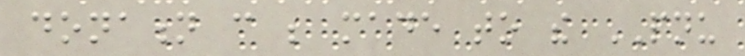donation can be made to the PNU
